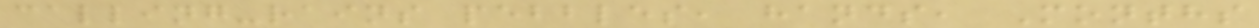calling-rains pebbles, hands, Months
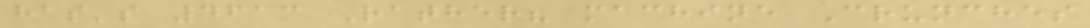has's 4613 Rather? machine Crunches
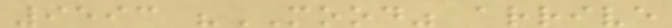9593 "MOOD" arrive
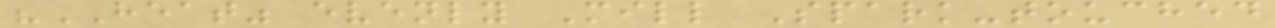"HEAT" evenly Mill Spark-touched
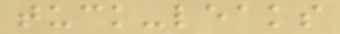tuck-leaks
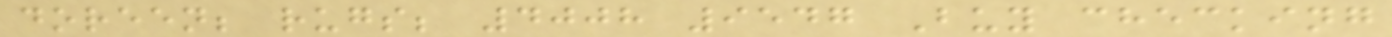doreen; rugs; 4008 9547 Buy checking
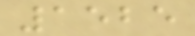1525
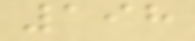198
